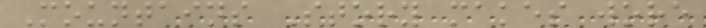Mountains Story makes wore
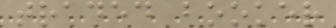traded booker
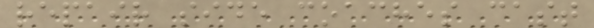repair side coaches cast
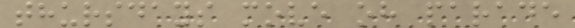thursdays move oh parade
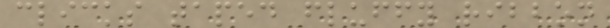clicks taped fluffy ribbon
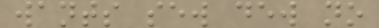wants sew dew no
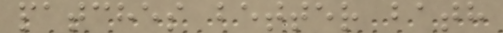patches better bath
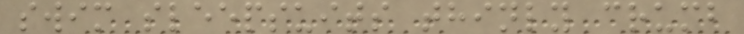swim sleepsuits thinly crumb
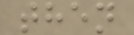then
